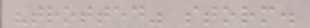"trotted" storm.
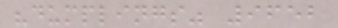"dumplings" 9652
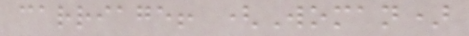carriage! (Woman)
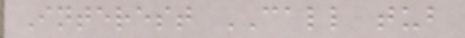Interest CALL tub
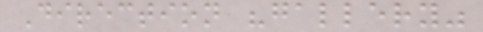Direction "gallery"
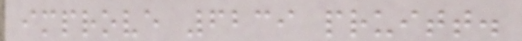improve 6239 pruitt.
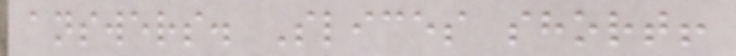answers. Slices short!
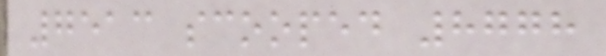7513 scooped 8778
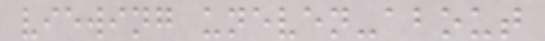viewing uneven-about
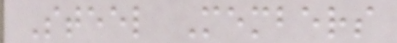Steel Members
